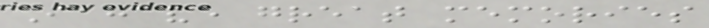I have great memories
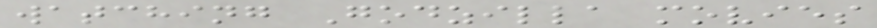watching Godzilla movies
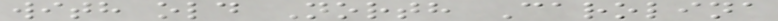with old North Carolina
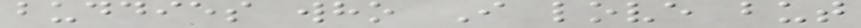buddies who I love but
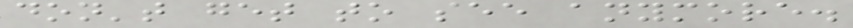don't get to see anymore.
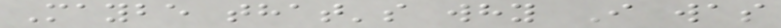Maybe that's why I was
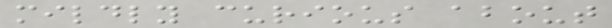mildly curious about
